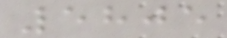5805
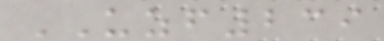UZF239
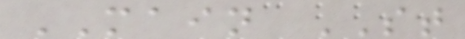MAIN ST
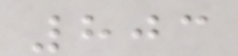803
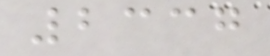2337
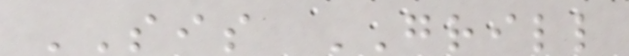SIS GRILL
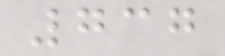737
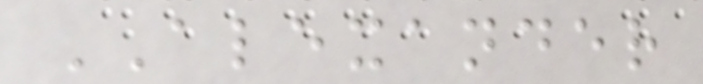ALEXANDER
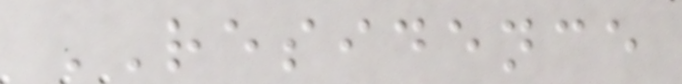RESIDENCE
